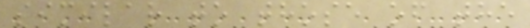similar to those of the
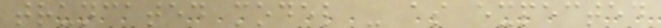truncated model - as expected
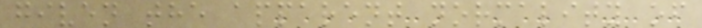given the apparent normality of
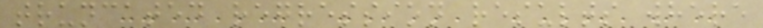truncated regression results where
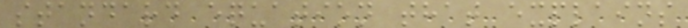standard equation that explains
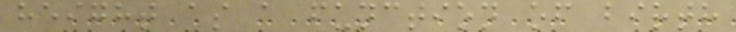height as a function of birth
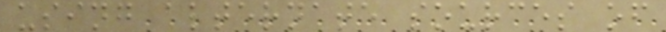using alternate sources of
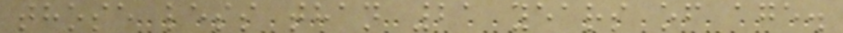those less than 21 years of age.
